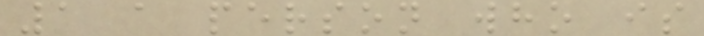1 a person who is
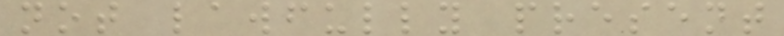not lawfully present
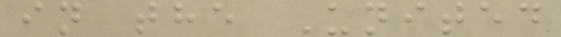in the United
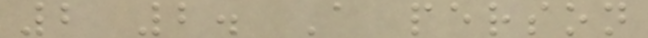2 2. A person
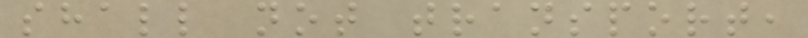shall not transport,
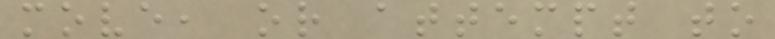move, or attempt to
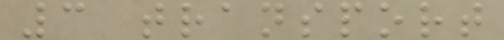3 transport
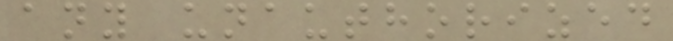any unauthorized
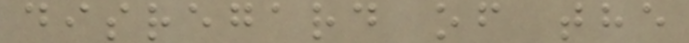disregard of the
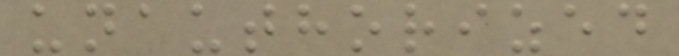unauthorized
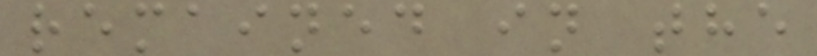remained in the
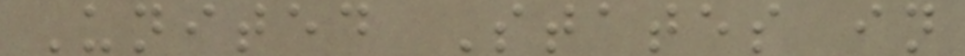United States in
